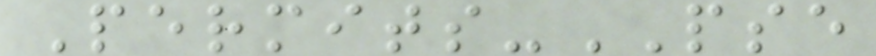Permits-PSE
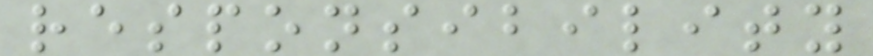responsibility
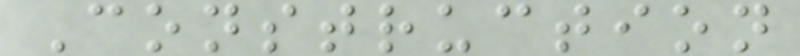Construction
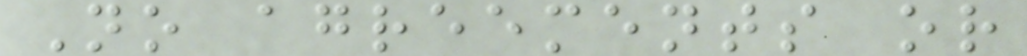No agreements or
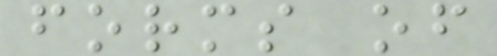forms of
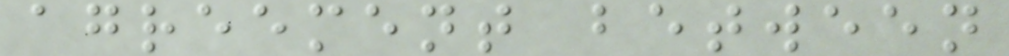agreement between
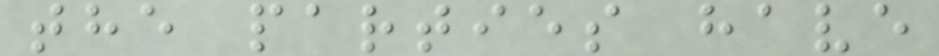the parties have
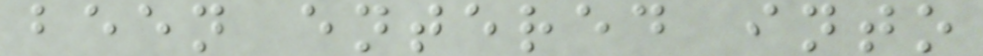been entered into
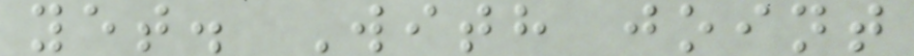yet. With joint
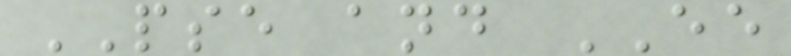PSE and EE
